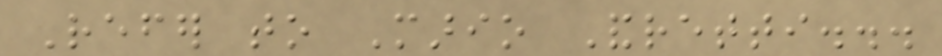Refer to Mario Andretti...
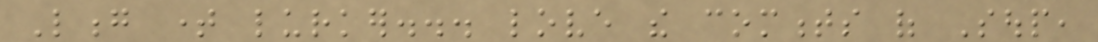Long time lurker... love the comments of Soup,
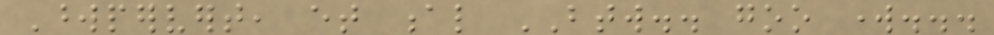Wordpervert, et al BTW.. goo work...
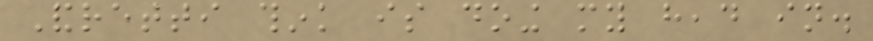Andretti think is doing my head in.
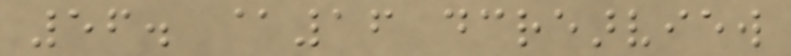56. @16 dcrearview
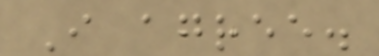I agree.
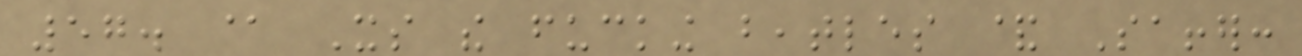57. @ Its the fucking beatles & Saffer:
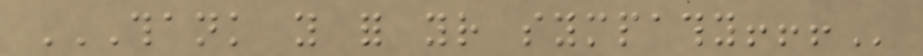THANK YOU FOR YOUR SYMPATHY!!!
